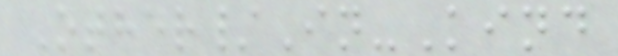Other/In-Kind
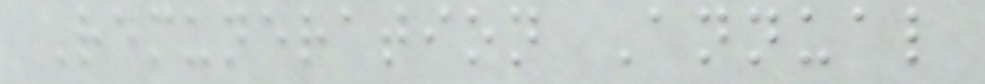Remuneration Annual
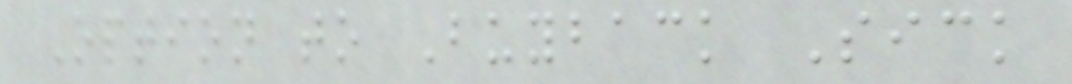Option to Buyback Sick
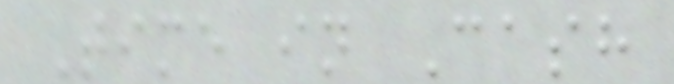Time in Cash
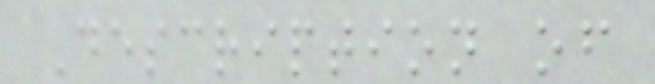Description of
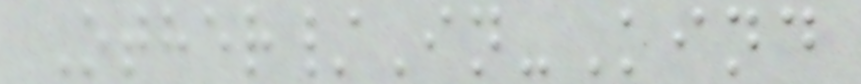Other/In-Kind
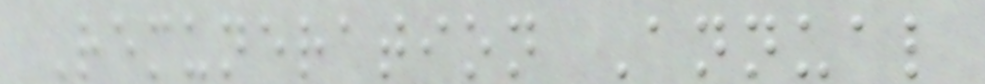Remuneration Annual
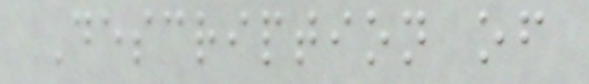Description of
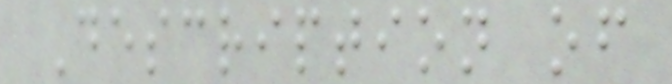Description of
